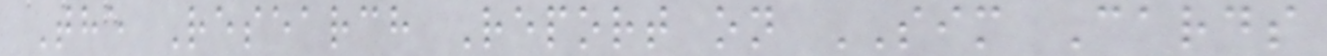The Research Report on SIM Cards
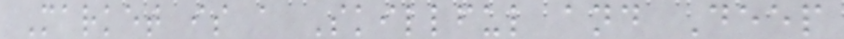Market is a Skillful and Deep
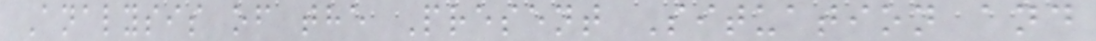Analysis of the Present Situation and
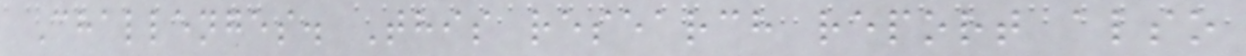Challenges. This research report also
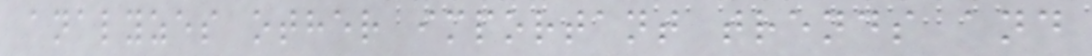analyzes other important trends and
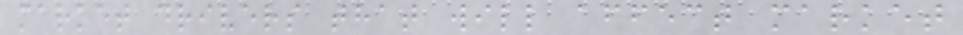market drivers that will affect market
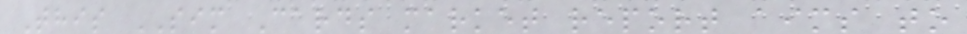This SIM Cards market report aims to
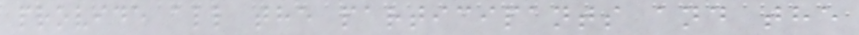provide all the participants and the
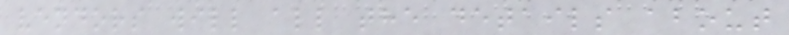vendors will all the details about
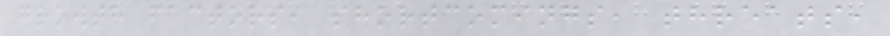growth factors, shortcomings, threats,
